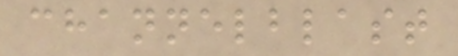channelblast
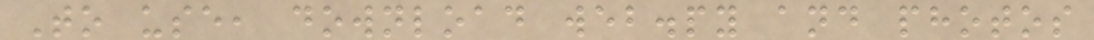To use, download web.py and photos
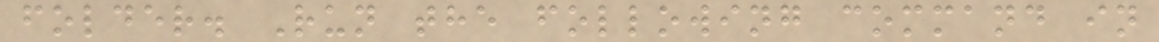folder. Run the following command in
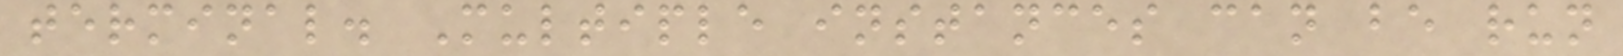terminal. Multiple instances can be run
